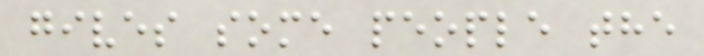gives some people the
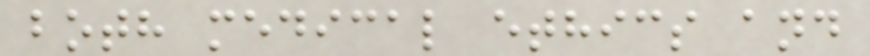both medical ethics and
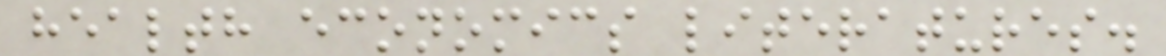health economics literatures.
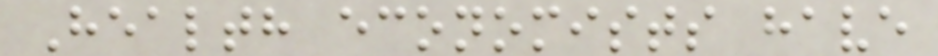Health economists have
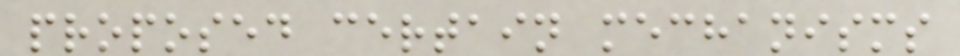proposed certain mechanisms
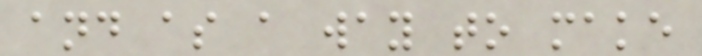and as a way to make
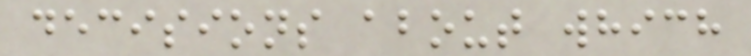decisions about which
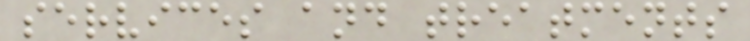services and treatments
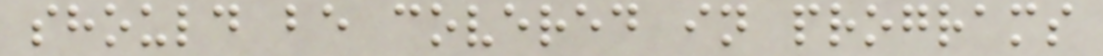should be covered in programs
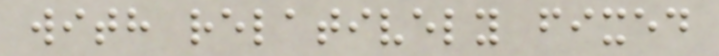with relatively fixed
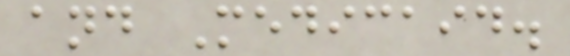and Medicaid.
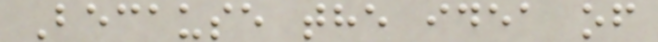Because the idea of
